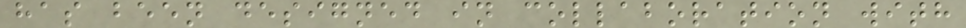has been designed in collaboration with
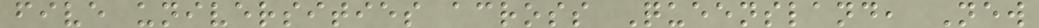five universities across Queensland, New
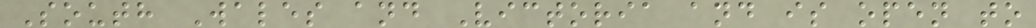South Wales and Victoria and is open to
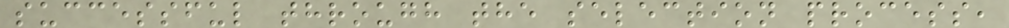successful through the selection process,
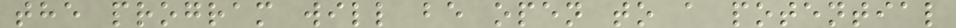the program will be open to a potential
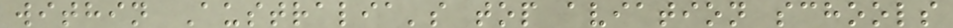within Australia's top aviation schools
